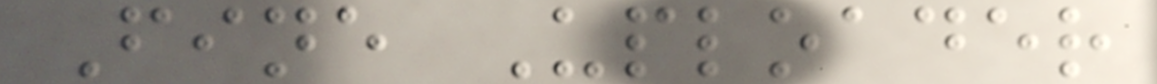Fine Uploader
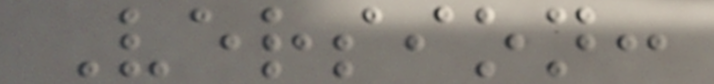Version:
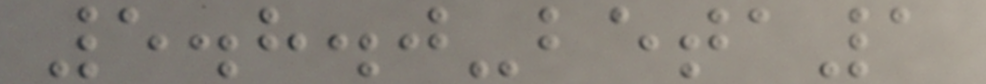5.8.0-beta1
